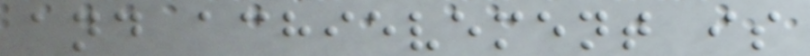and achievement is
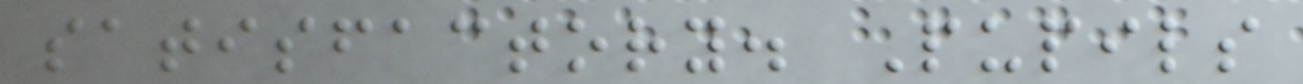satisfactory. Pupils
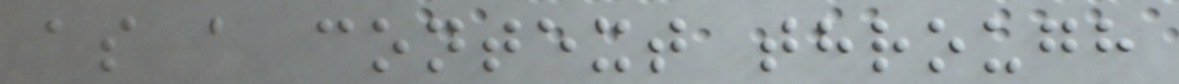as a context through
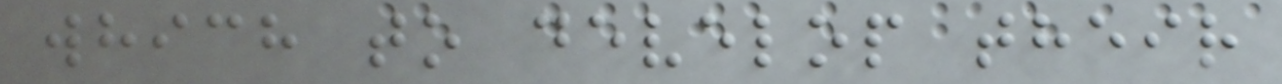which to develop their
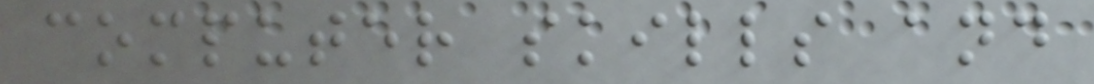computer skills and
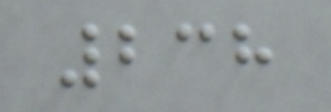238
